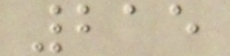215
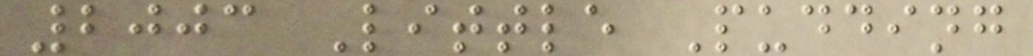2003 Little Pudding
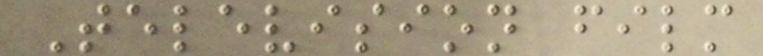Television film
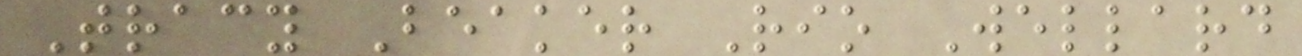Tracy Beaker Rio Wellard
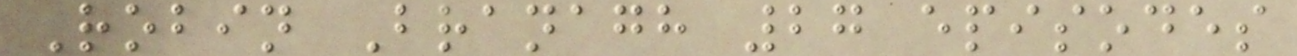Robin Branagh 27 episodes
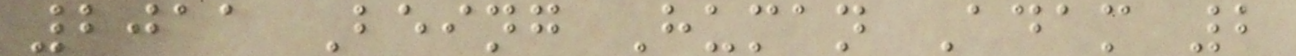2011 Being Human Adam 2
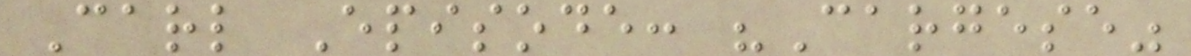Carl Episode: "Cargese"
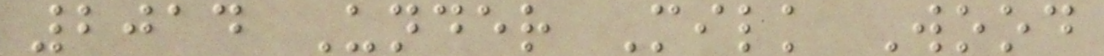2014 Under Milk Wood
